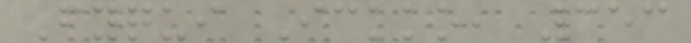Fyqui Ickko, 353
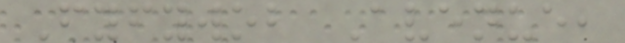Fyfywob Avenue,
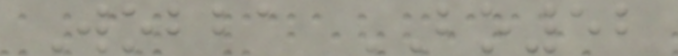Wobba BO52
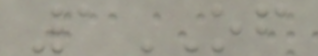1OF
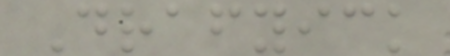Drafyick
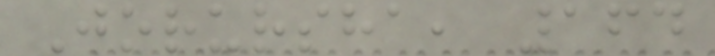Jorursha, 164
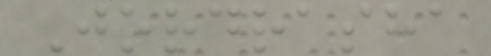Jordrasha
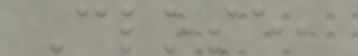Close,
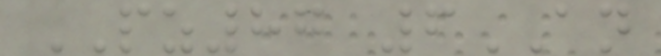PZ87 6AN
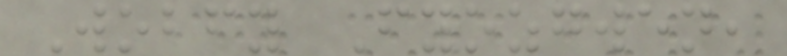Wobfy Fyozgwen,
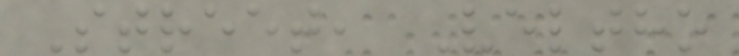Street, Veltho
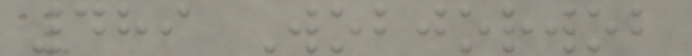489 Wobjorwob
